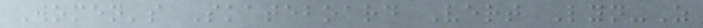Women's Skateboard Vert Lyn-Z
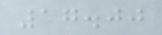17.00
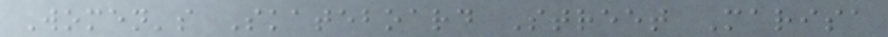Women's Skateboard Street Marisa
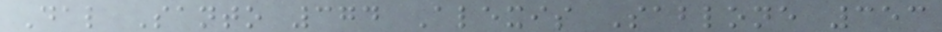Dal Santo 374 Alexis Sablone 353
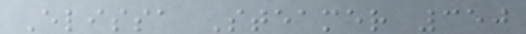Elissa Steamer 350
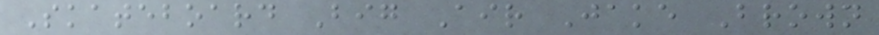Skateboard Big Air Jake Brown
